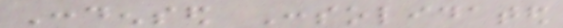Condensed Consolidated
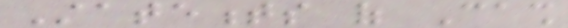Statements of Cash
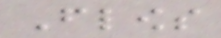Flows
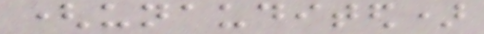(unaudited)
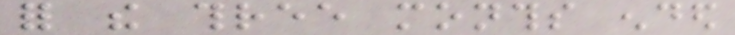for the three months ended
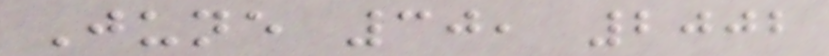June 30, 2002
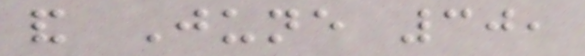and June 30,
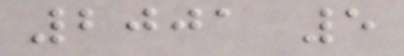2001 5
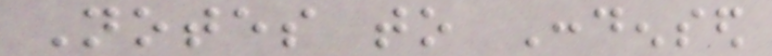Notes to Condensed
